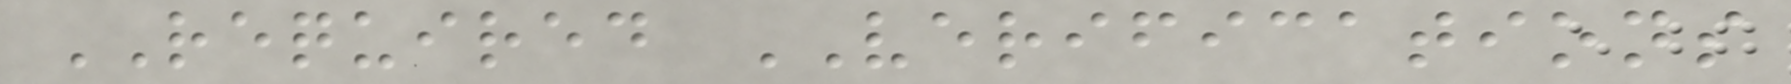REQUIRED VERIFICATIONS
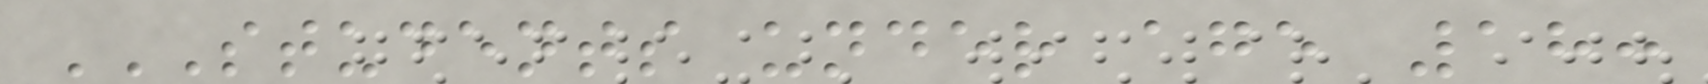STUDENTS UNDER AGE 18:
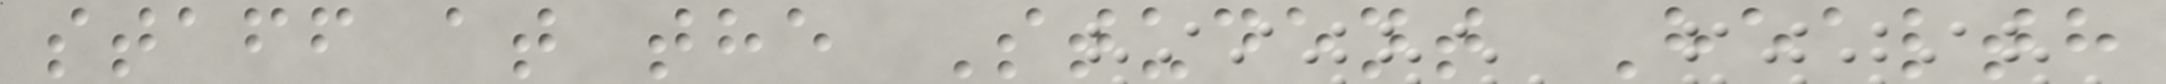staff at the Student Health
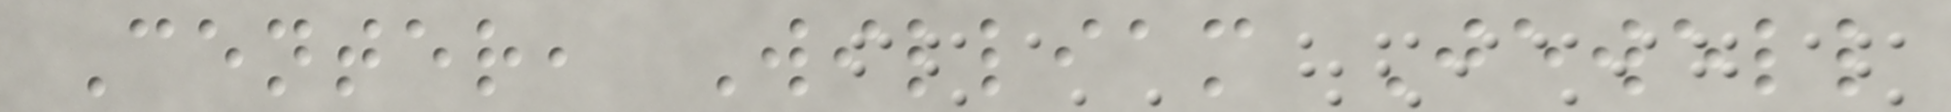Center, William Jewell
